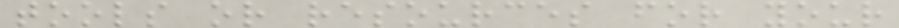tools or resources for your
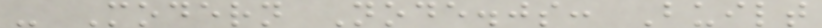- Modern Node.js: Built
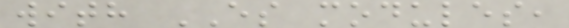with ES modules,
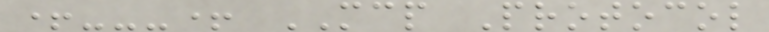+---+ MCP Protocol
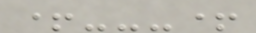+---+
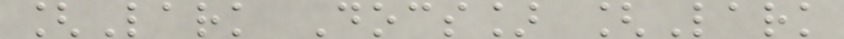[Lark Docs] [Lark
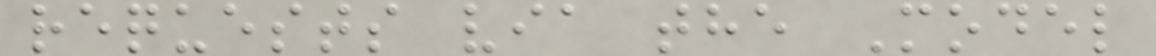requests via the Model
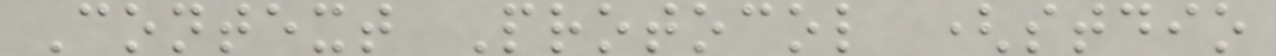Context Protocol (stdio
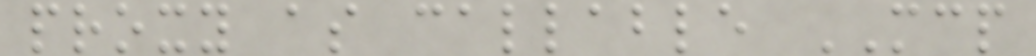proxy as callable MCP
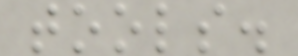tools.
